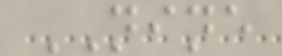NINE
